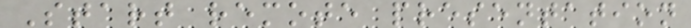Start remote presentation
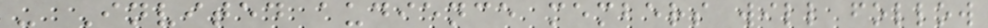- Invited audience members will follow
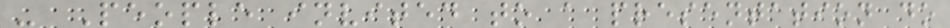- People invited to a presentation do
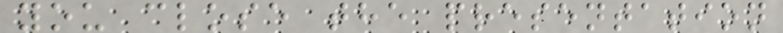you close the presentation
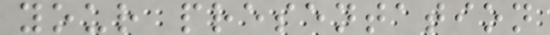your presentation
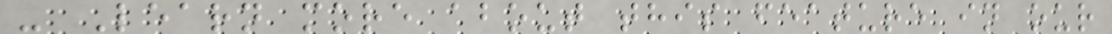- Learn more about this feature in our
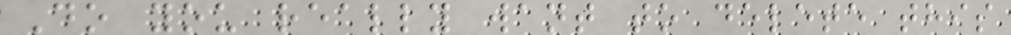Do you really want to delete this
